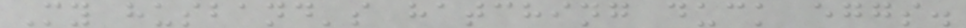My husband's hatching duck eggs.
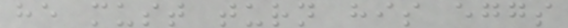he must turn his eggs
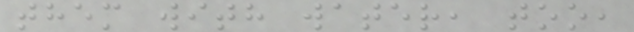them with water, too,
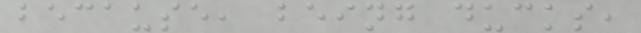because, being ducks,
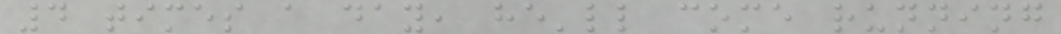4 times a day, he'll come running
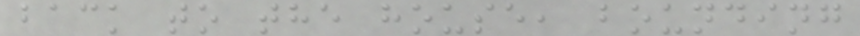back to the house, bounding
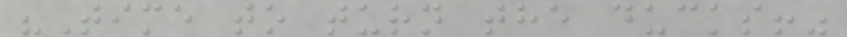"Time to turn the ducks!"
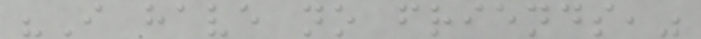"I have no friends,"
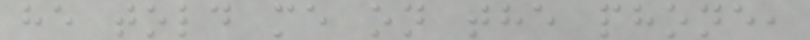he told me on the phone,
